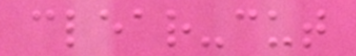clear-cut
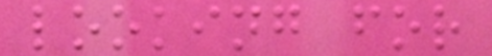looking for
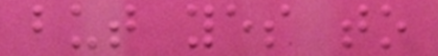but yes to
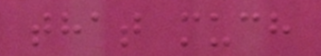that much
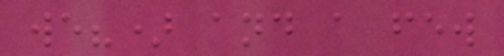we?) and a few
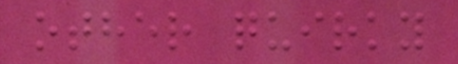other quirky
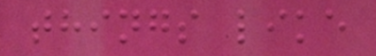things like
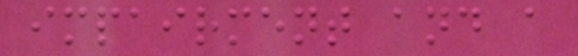impairment and a
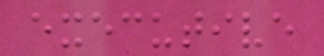executive
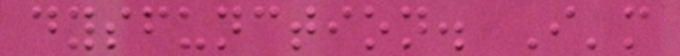dysfunction. I'm
